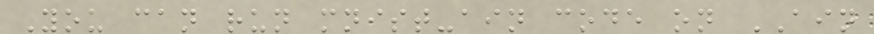You can run mnist-ain code on AIN
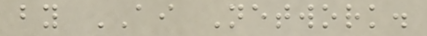by AI Network.
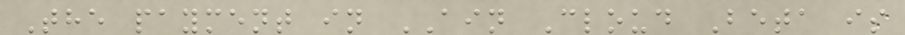The payment in AIN Cloud Beta is
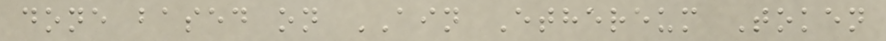done based on AIN Ethereum Token
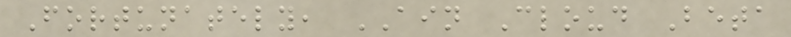Fortunately, AIN Cloud Beta
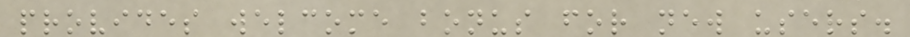provides welcome bonus for new users.
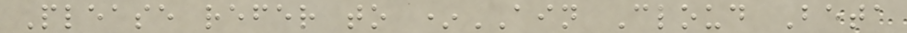Please refer to *AIN Cloud Beta
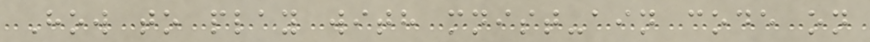How to play with mnist-ain code on
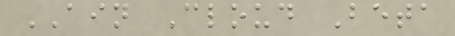AIN Cloud Beta
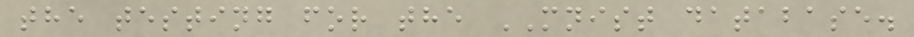the testing for the MNIST database.
